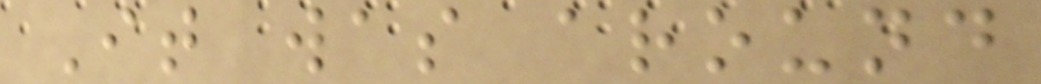It was around
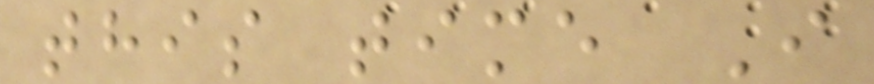this time I
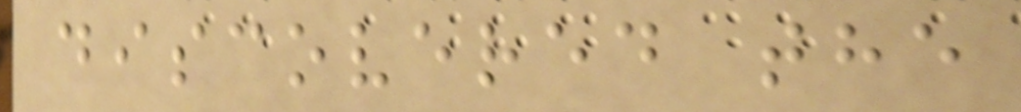discovered the
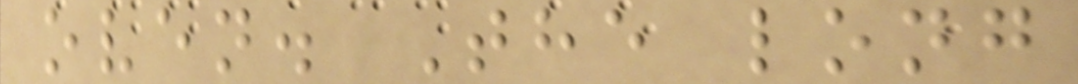oven. The long
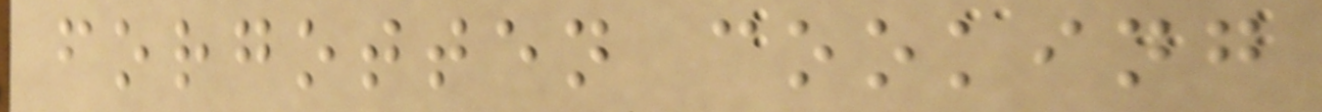forgotten cooking
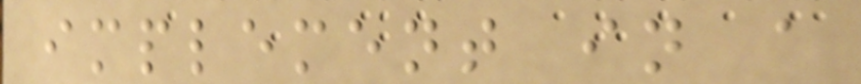implement in a
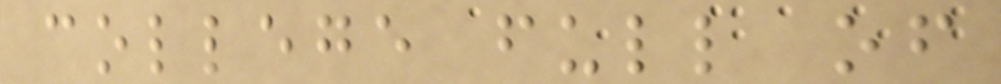college full of
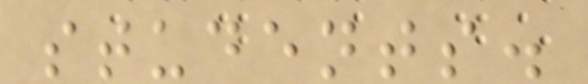students.
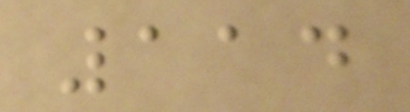114
